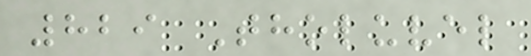829 Tholuvel
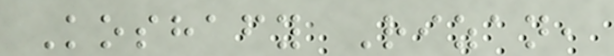Koshafy Rizan,
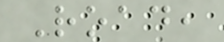Road,
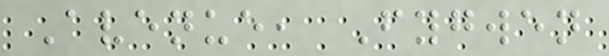Avenue, Fygwen
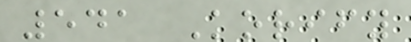541 Korify
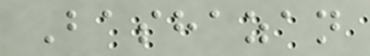Bashazan
